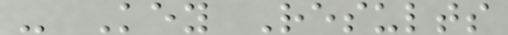- Key Results
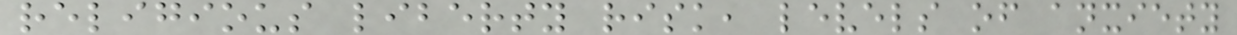religious liberty risk, levels of anxiety
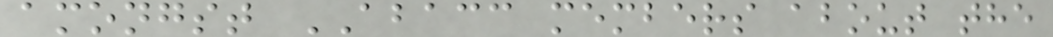amongst ABACC members about the
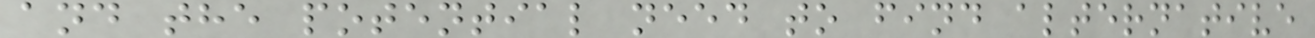and the potential need to find alternative
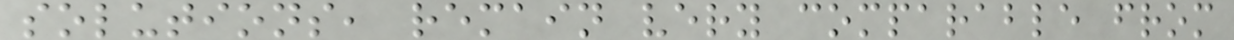solutions, remain very comparable from
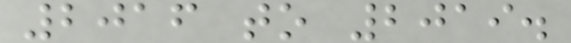2016 to 2019.
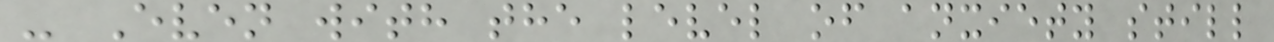- Even with the level of anxiety still
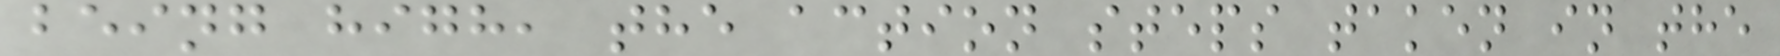being high, the action steps taken in the
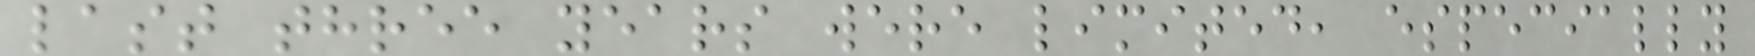last three years were limited, especially
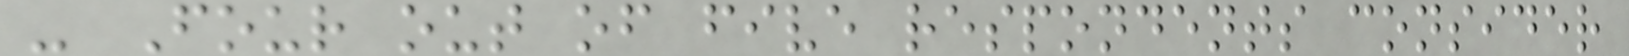- Four out of five respondents consider
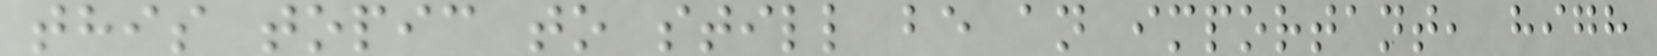this topic to still be an important, high
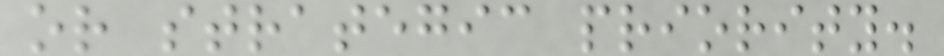or strategic priority.
